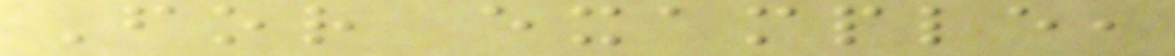For example,
